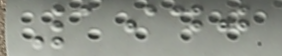1940
